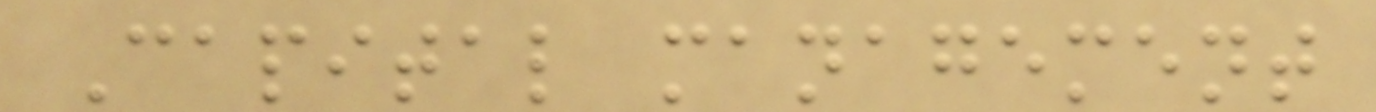Capital management
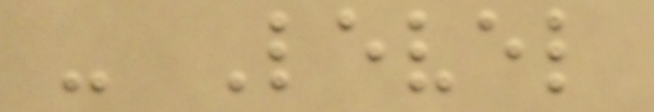- Level
